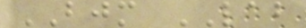BJM LAB
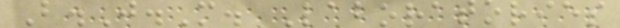B.J.M. Laboratories
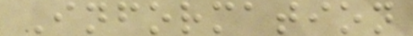Information
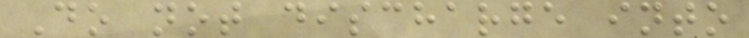Do not discharge into
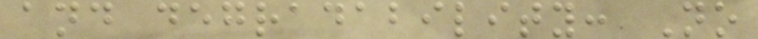and degradability: No
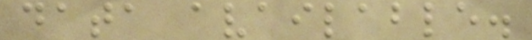data available.
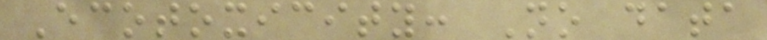Ecotoxicity: No data
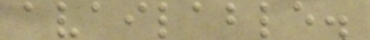available.
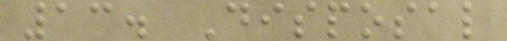13. Disposal
